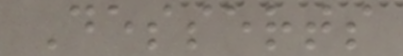Desserts
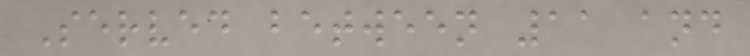Served between 11 and
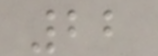22
